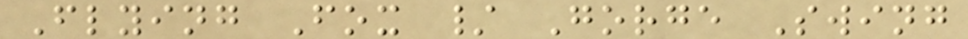Flying Fox / Gorge Swing
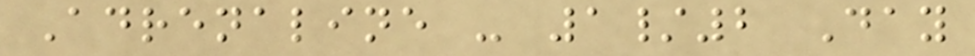Adrenaline - 1/2 Day
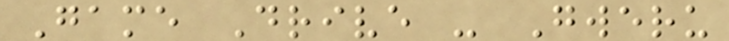Game Drive - Gweru
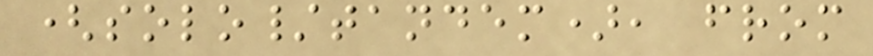(solo/tandem), from
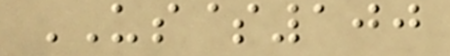US$100
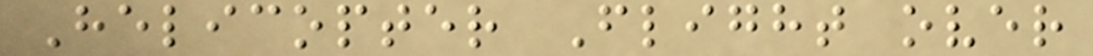Helicopter Flight over
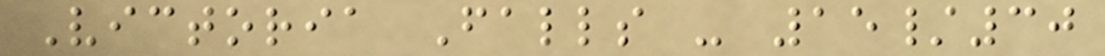Victoria Falls - 15/30
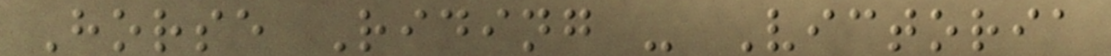Horse Riding - Victoria
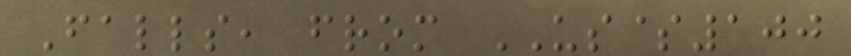Falls, from US$100
